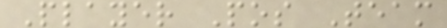Player Pos Team
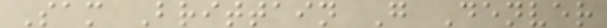Sam Brittain G Denver
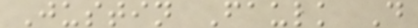Justin Faulk D
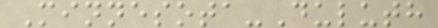Minnesota-Duluth
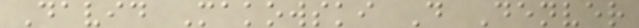David Makowski D Denver
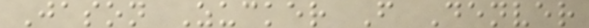Jason Zucker F Denver
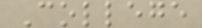College
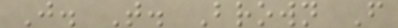J. T. Brown F
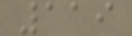119
